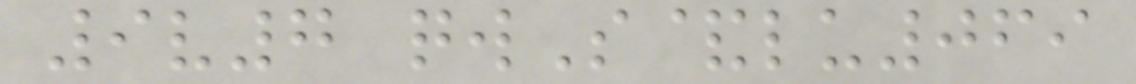9v7 qwS&lu069
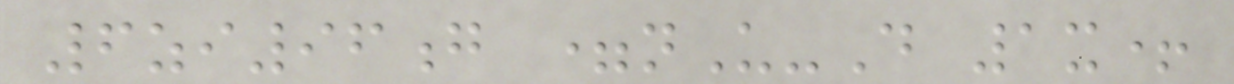6zi96g =nU-D 1x+
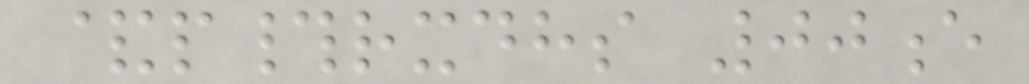&p#rxdhs 00e
